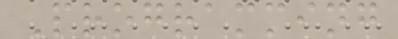Programming
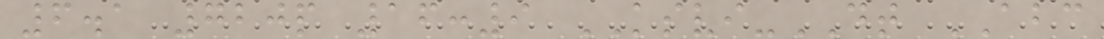6.1 720p 16:9 KSVI-DT ABC
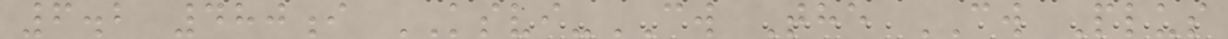6.2 480i KSVI-CW The CW Plus
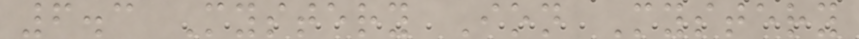6.3 Mystery Ion Mystery
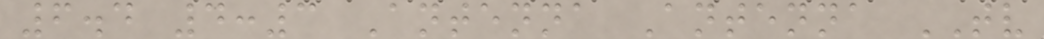6.4 4:3 Antenna Antenna TV
